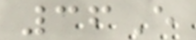36E
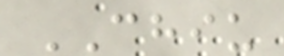CHIU
